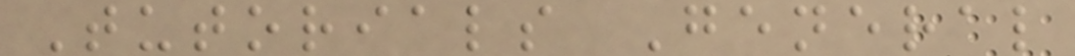Tutorials General
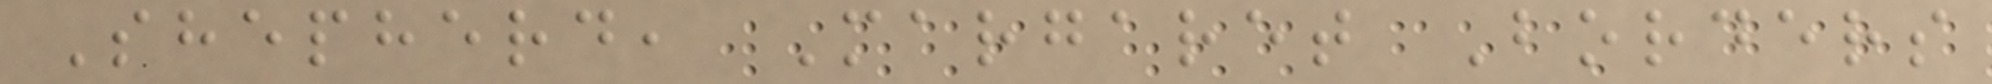Shepherd, Margaret Borders
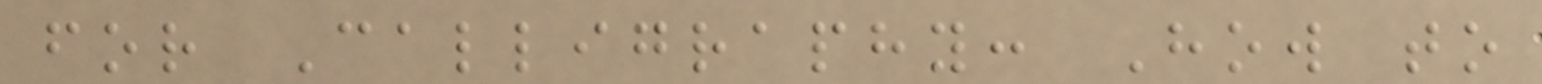for Calligraphy: How to
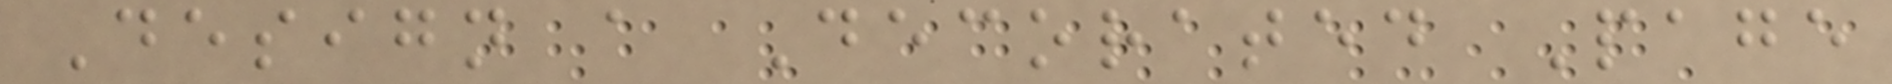Design a Decorated Page
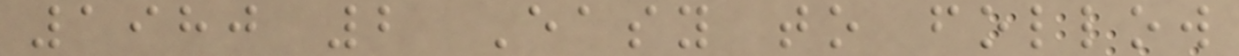1980 2 Easy to follow
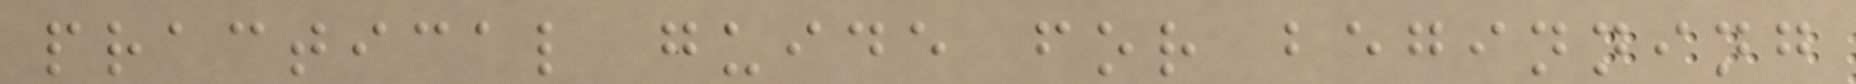practical guide for beginning
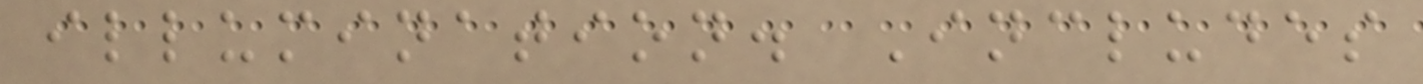illumination. Includes
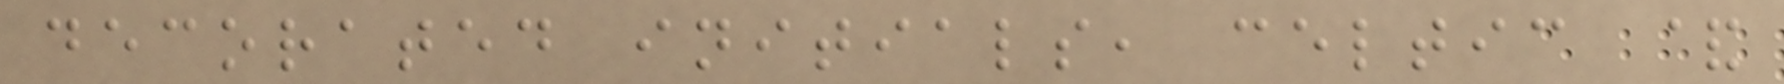decorated initials, celtic &
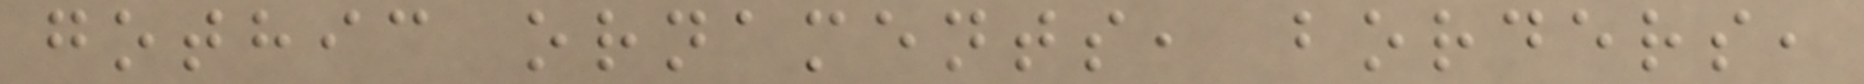gothic ornaments, borders,
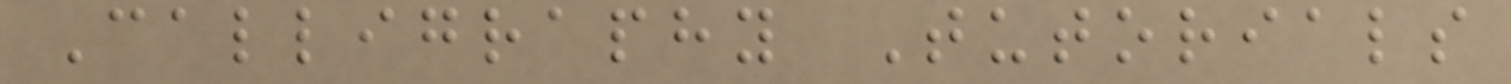Calligraphy Tutorials
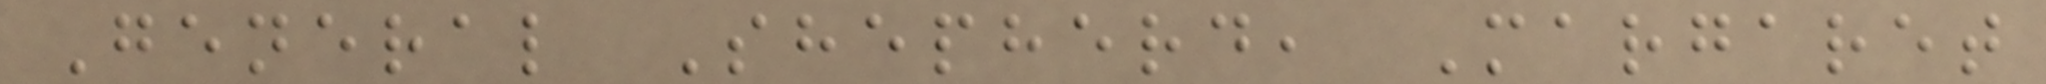General Shepherd, Margaret
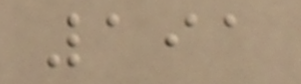191
